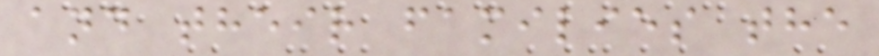and their families the
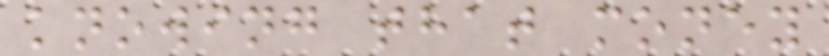knowing that money
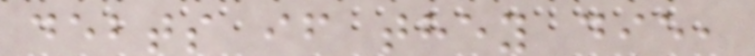debts if they die,
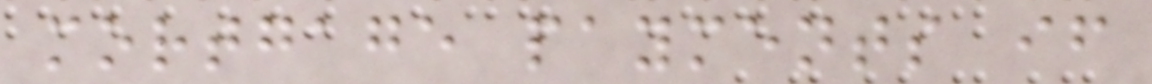mortgage payments if
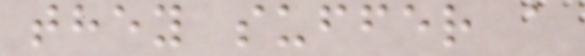they suffer a
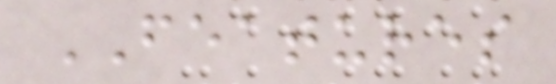FEATURES
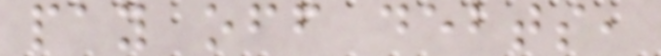pay off debts,
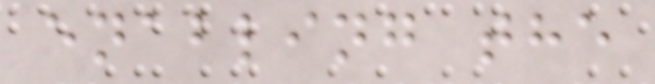enabling the
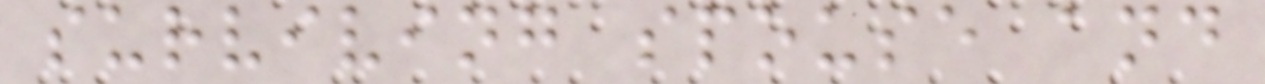surviving spouse and
